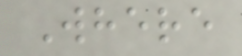Where
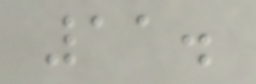11.
